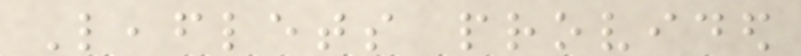Leaflets provided
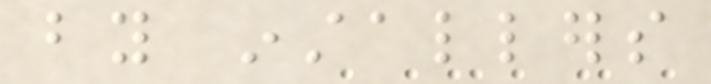by installers
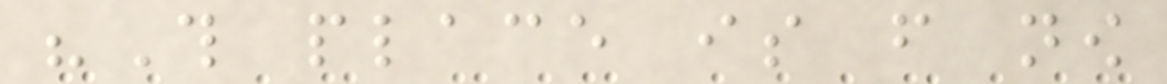"This place is from now
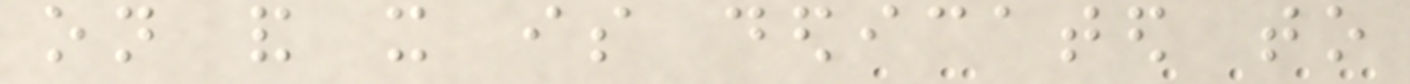on and it is dedicated to
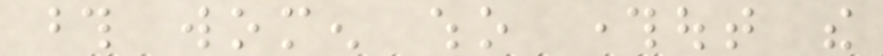those women who throughout the
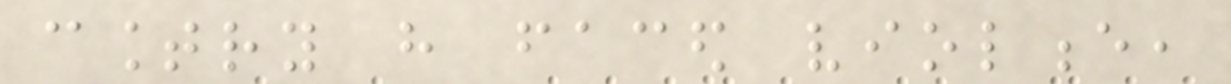country have faced violence,
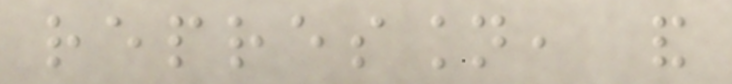repression, and
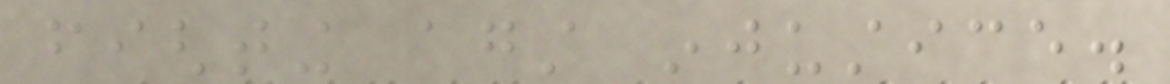fighting against injustice.
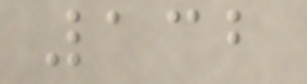132
